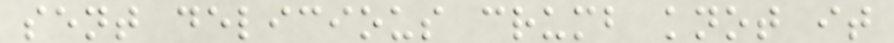sent delicious crumb knot it
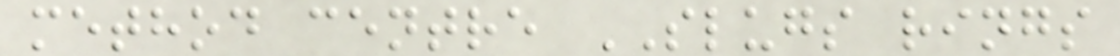method centre SLUGS rings
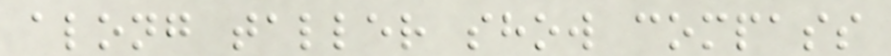along taller show compass
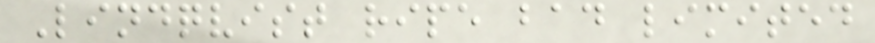Lindqvist ripe bad limited
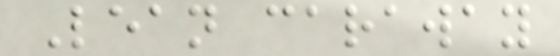Lean caraway
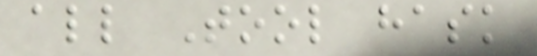all Tool hask
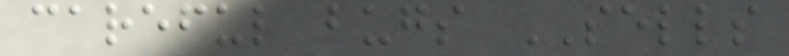careful bugs SELLS
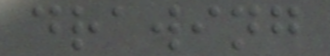drawing
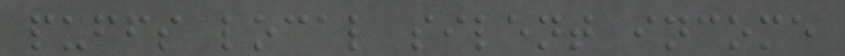puffs local silent income
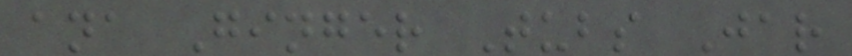ana Ginger Tubs Jar
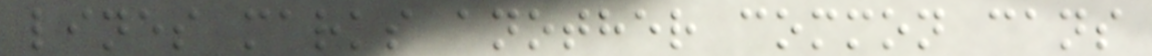lines marks another common cans
